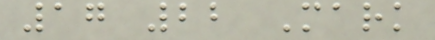17 22 Mark
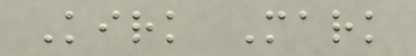Kirk Mark
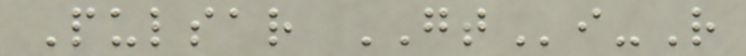Pulsar GTi-R
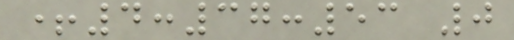+4:37:53 0
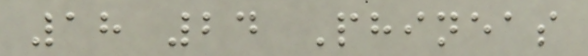18 24 Phineas
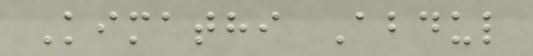Kimathi Abdul
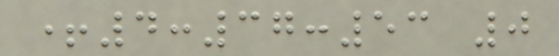+4:37:53 0
